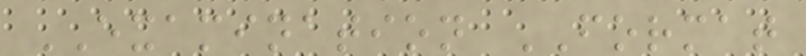EXAMINATION FORMAT
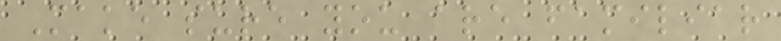Make sure you are familiar
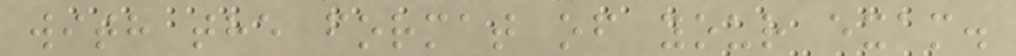with the format of your exam.
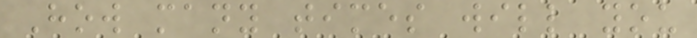How many times will you
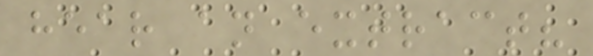hear an extract?
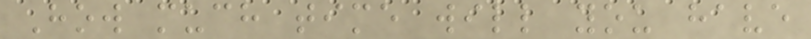How much time will you have
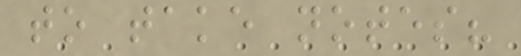to take notes?
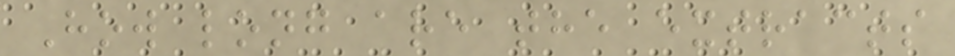How long are the extracts
